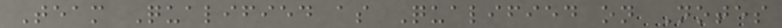Team Qualified as Qualified on Notes
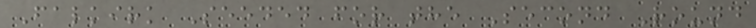Falkirk Seeded for the Second Round
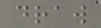draw
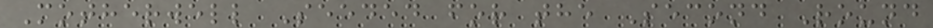Motherwell Seeded for the Second Round
